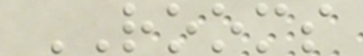ROOMS
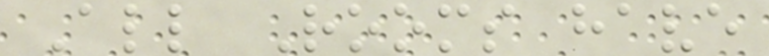All Rooms have
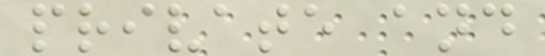private and
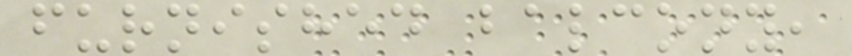furnished balcony,
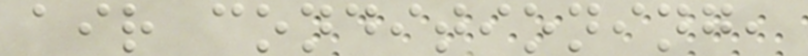air conditioning,
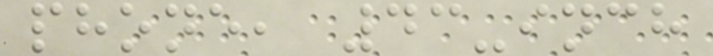phone, 43-inch
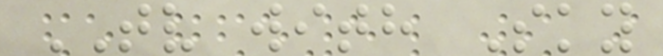TV with Sky
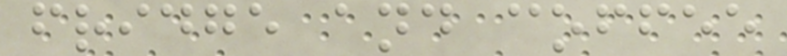fridge and coffee
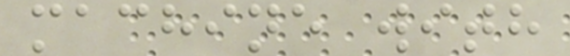machine with
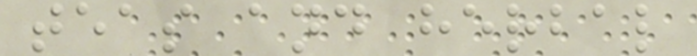teas and herbal
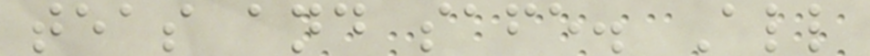teas and safe. All
